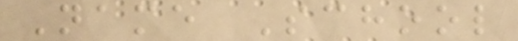Name School
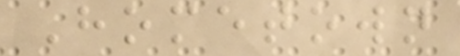Hometown
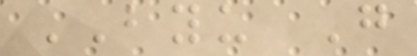BYU G
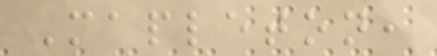Mapleton,
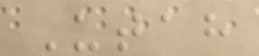Utah
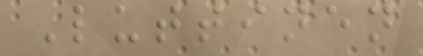Luttinen
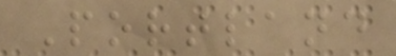Portland
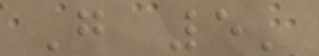G 5'
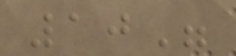10"
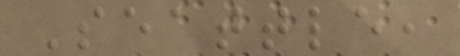Seattle,
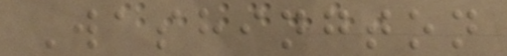Washington
